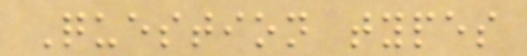Question types
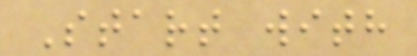Start with
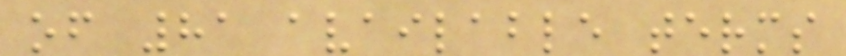of 81 available terms
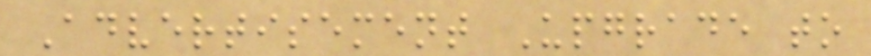Advertisement Upgrade to
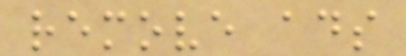remove ads
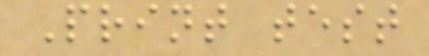Print test
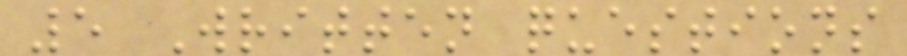5 Written questions
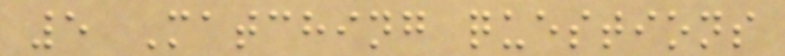5 Matching questions
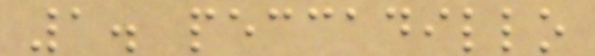1. peccadillo
